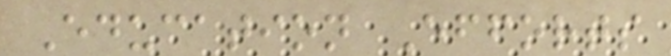Education Efforts
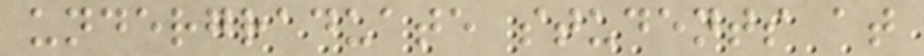undergraduate students at
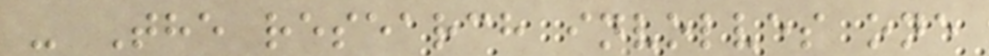- The research involves one
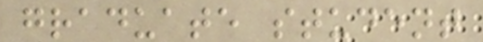graduate student
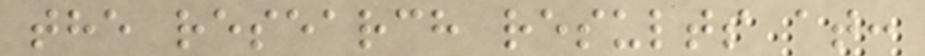the research results at:
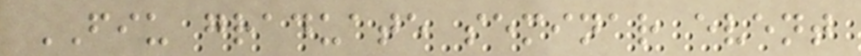FIU graduate seminar event
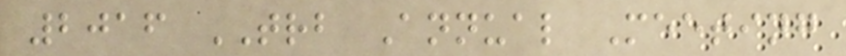2016 TRB Annual Meeting
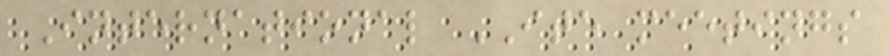International ITE meetings
